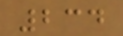234
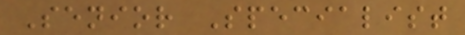Senior Specialist
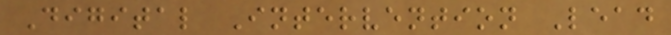Digital Intervention Lead
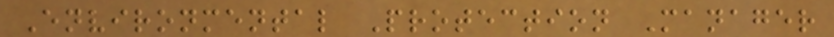Environmental Protection Manager
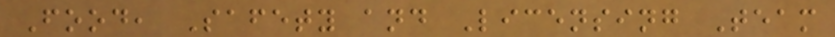Food, Safety and Licensing Team
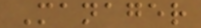Manager
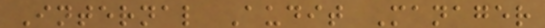Internal Audit Manager
